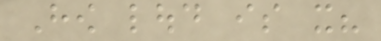How loud is it?
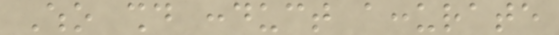Who should conduct accurate
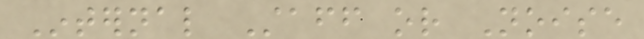Internal Staff or Noise
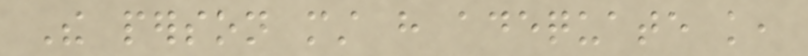The person must have adequate knowledge,
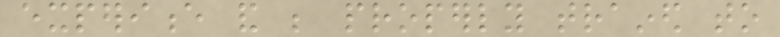experience and be properly trained to
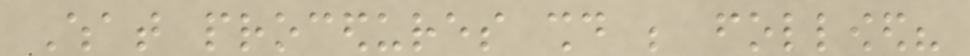What procedures should be followed?
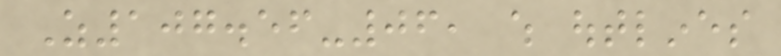Z107.56-06, which outlines
